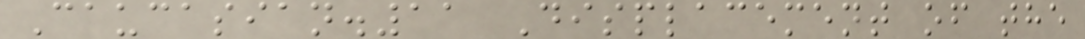Caucasian.11 Displacement of the
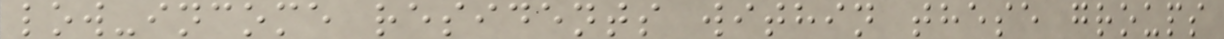low-income residents within these groups
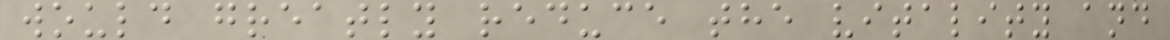would greatly reduce the vitality and
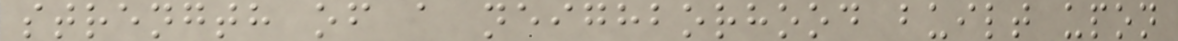strength of a neighborhood built upon
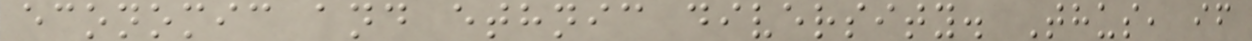economic and ethnic diversity. Thus, if
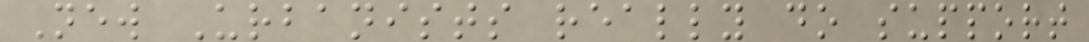New Urbanists really do support
